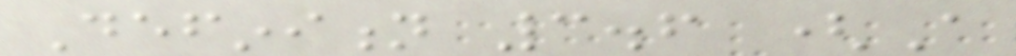Definition 3.6 (A
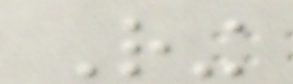Ring
